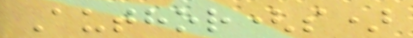Author(s)
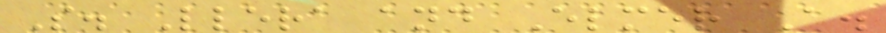S. Llera and Elmer A.
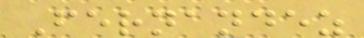Fernandez
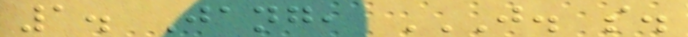1. Jang, J. S.
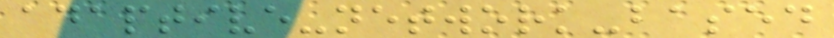adaptive-network-based
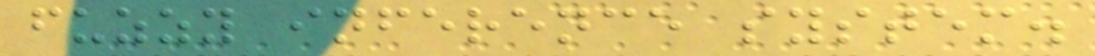fuzzy inference system.
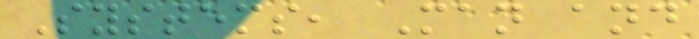Systems, Man and
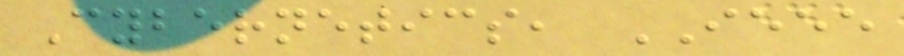Cybernetics, IEEE
